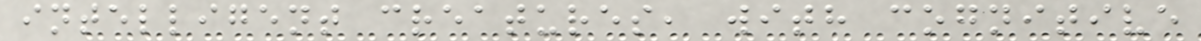intelligent creatures, with cognitive
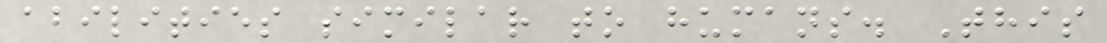abilities similar to humans. This
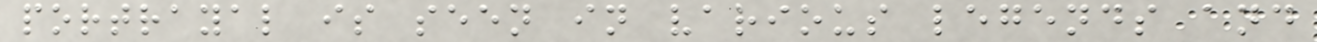portrayal is seen in various legends and
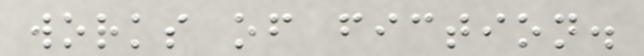works of fiction.
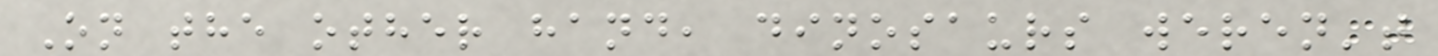On the other hand, dinosaurs weren't
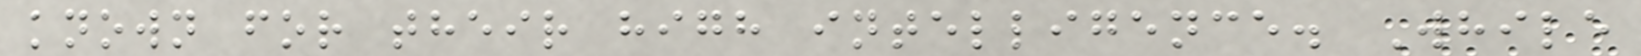known for their high intelligence. While
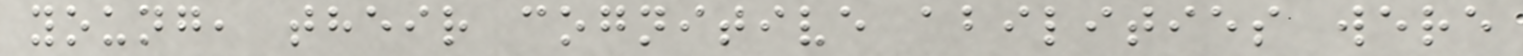young, their cognitive abilities were
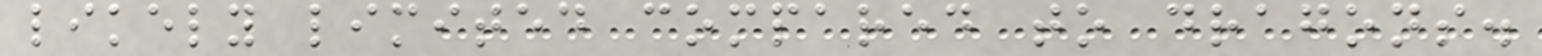likely limited compared to dragons.
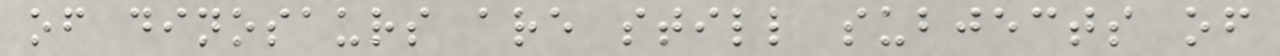of dinosaurs are still subjects of
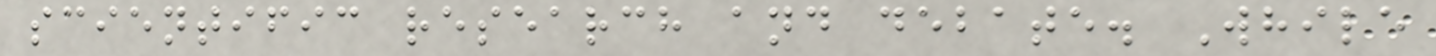scientific research and debate. While
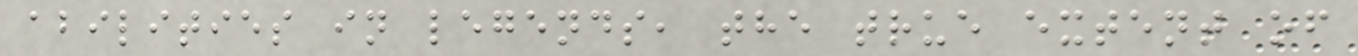abilities in legends, the true extent of
